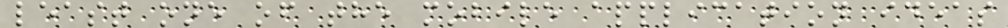least one of the mobile application ideas
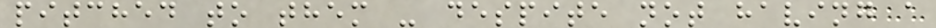pitched to them - despite not having a
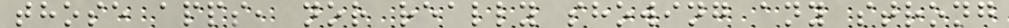those apps, nor really showing any strong
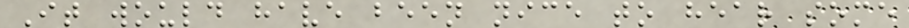It would have been nice to hear some
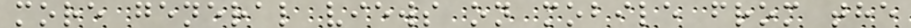more general views on mobile from the
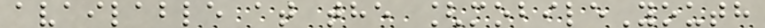available at the [mobileYouth
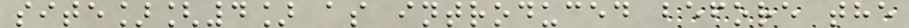site][4] as introduced before the
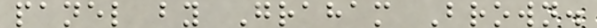panel by Graham Brown.
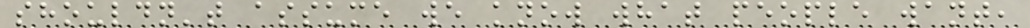shouldn't assume we know what people want,
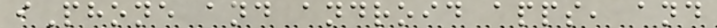iPhone and android apps, and
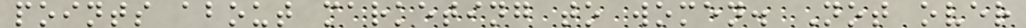points about marketing to women. Not over
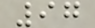97
